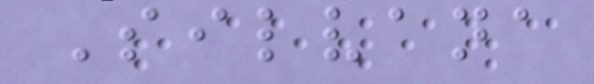Silvana
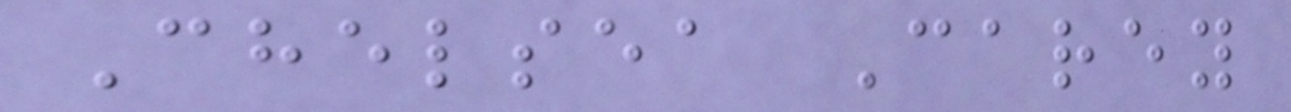Chelsea Carey
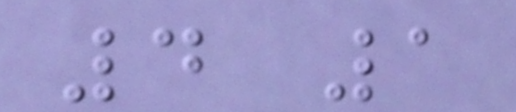4 1
